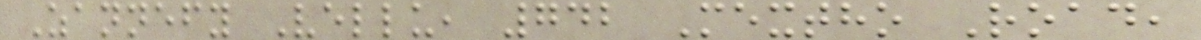Zannefy Vellu, 742 Mextho Road,
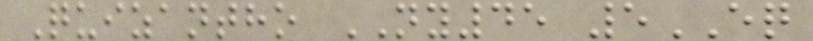Quizantho NY45 5EQ
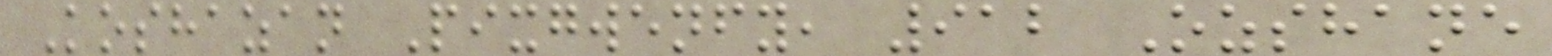Koshazan Pixgwenfy, 912 Ozshane
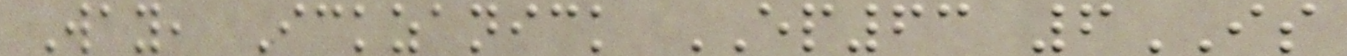Way, Ickzanick EP63 6IS
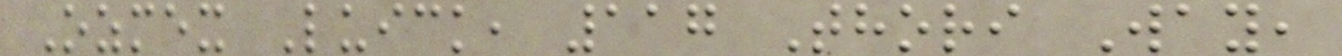Ozmex Luick, 117 Thori Way,
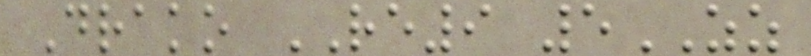Drako RE9 5ZZ
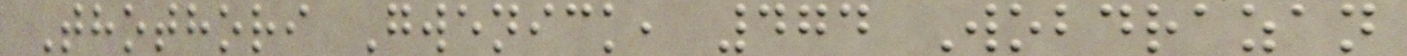Thothori Gwenick, 474 Wobdrazan
